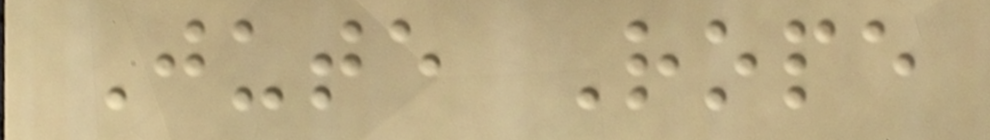Jute Rope
